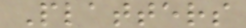Platters
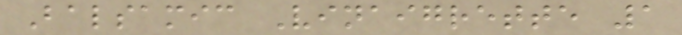Balsamic Vinaigrette 1
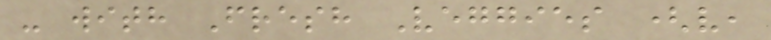- with Fresh Veggies (v,
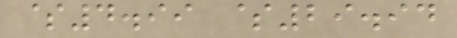$4.99 $29.94
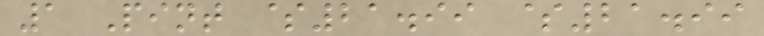1 Pint $21.99 $21.99
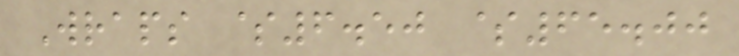Wraps $6.50 $65.00
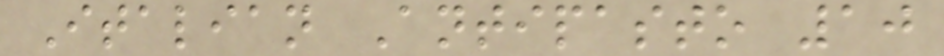Italian Antipasto 10
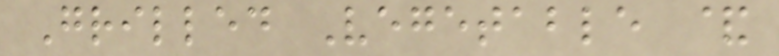Grilled Vegetable &
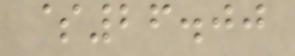$26.00
